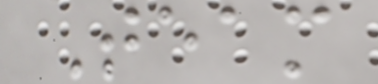Team
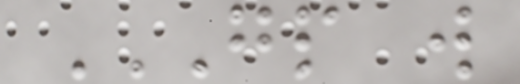GP W
